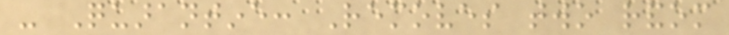- Quarantine: Removes two random
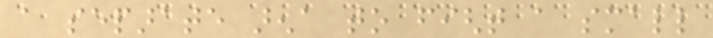a separate arena to fight a small
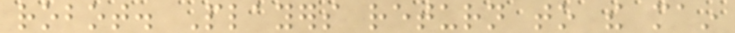robot. Players return to the main
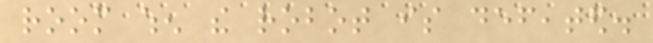room when the robot is defeated.
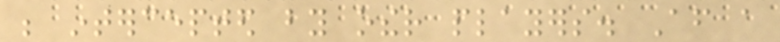be intercepted by other players. After a
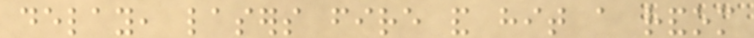delay, lasers fire and hit a random
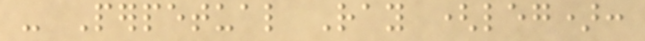- Perpetual Ray (leg):
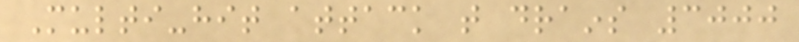Multi-hit attack that drains 3000
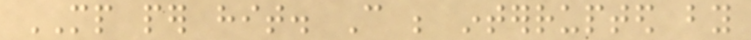MP per hit. Can be interrupted by
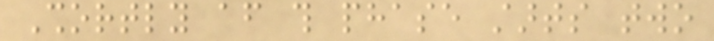Shortly after this phase starts two
